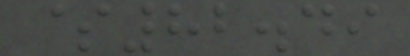$82.49
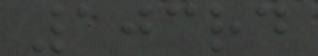103rd
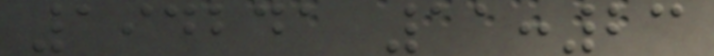194241 11:23
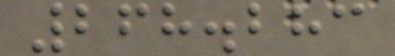268.283
